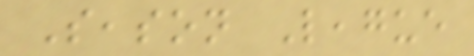Season League
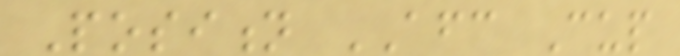Position AFC Cup
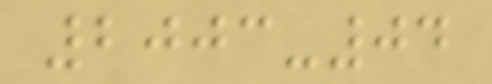2003-04
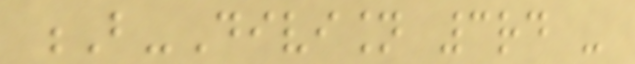B-Division 3rd -
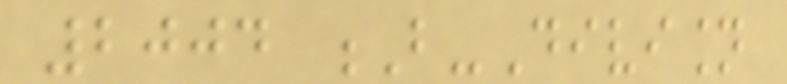2004 B-Division
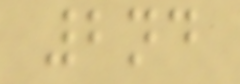2nd
